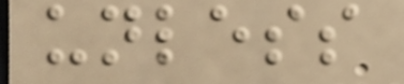unless
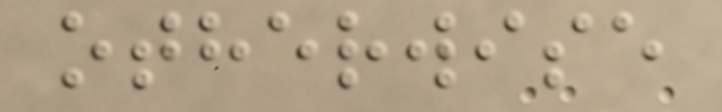otherwise
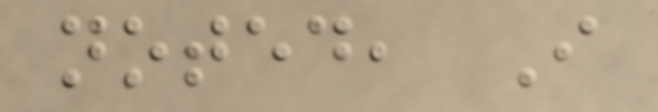noted, I
